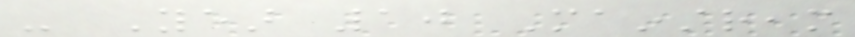- Year 10 Mainstream
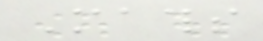Maths
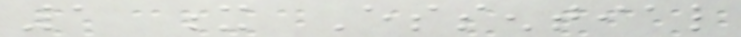1 x Essential
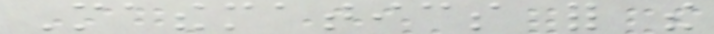Mathematics for the
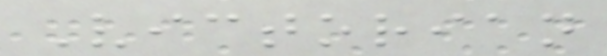Victorian
